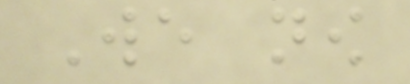We now
